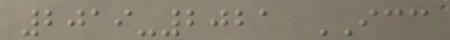2019-2021 ICC
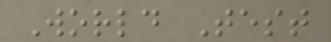World Test
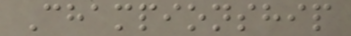Championship
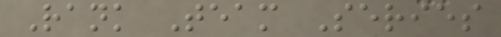Rank Team Series
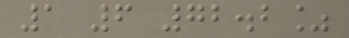1 6 72.2%
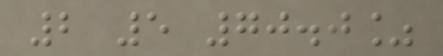2 5 70.0%
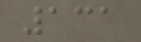131
